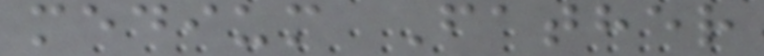medium Father
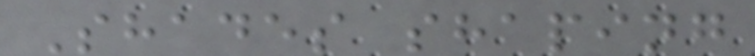Shades shaping
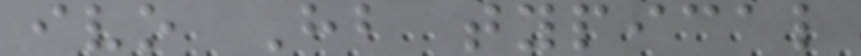ivo Hb typical
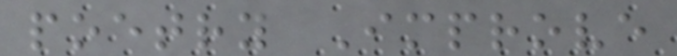poetry Improve
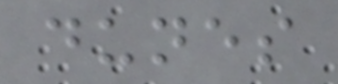dunes
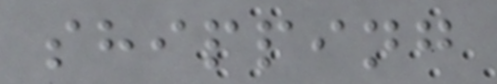shipping
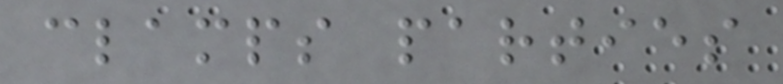clamps parties
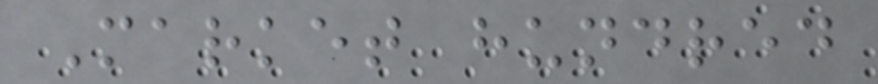Market hundred
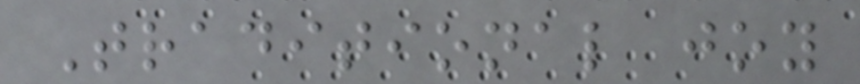Traditional joy
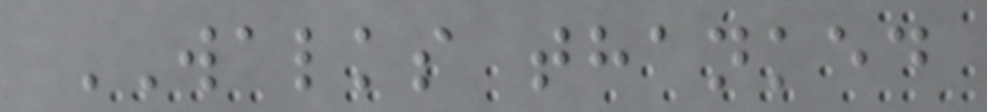WALKS thanked
